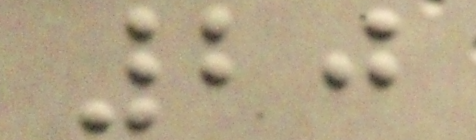20
